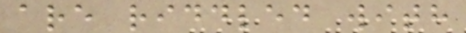are riddled with
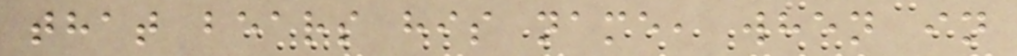that bears his name, when in
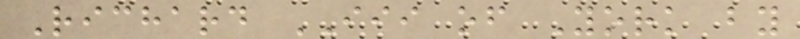Richard III of York by
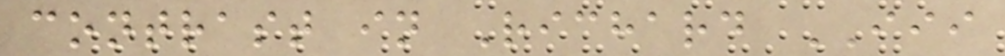contrast in Richard III
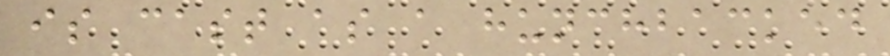is cast as a hunchbacked
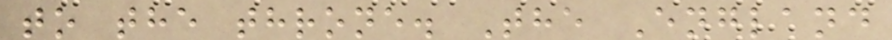to the throne. The England
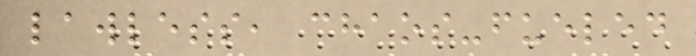lawless, chaos-fueled
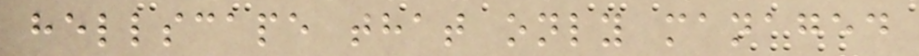hellscape that only managed
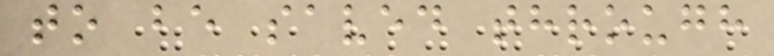to be saved through
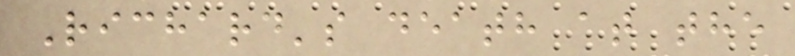Richard's death at the
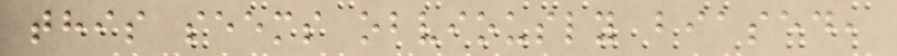this seems obviously biased,
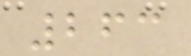263
